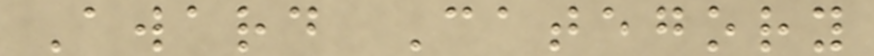Award Category
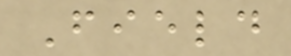Field
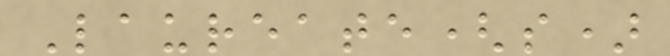Laureate(s)
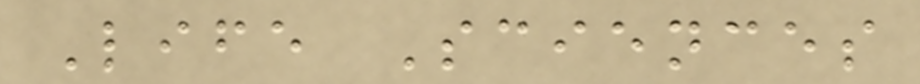Life Sciences
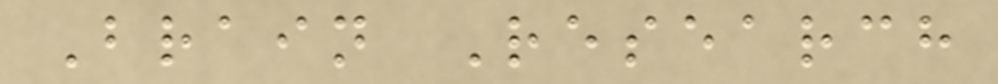Brain Research
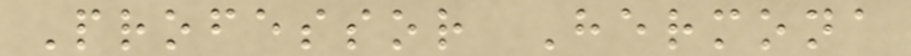Professor Hermona
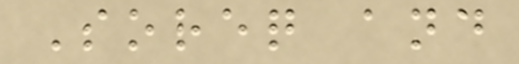Soreq and
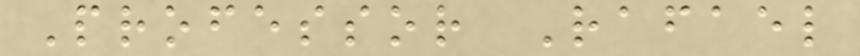Professor Rafael
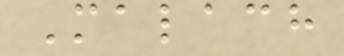Malach
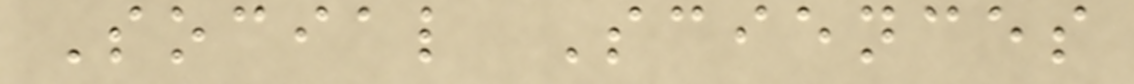Social Sciences
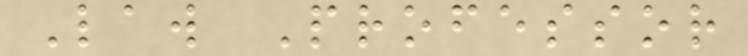Law Professor
